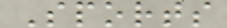Sports
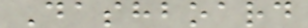Dashboard
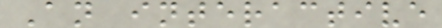An interactive
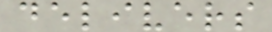delivers
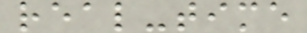real-time
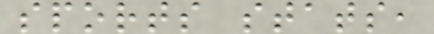sports stats,
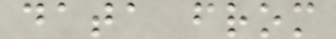data from
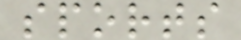sports
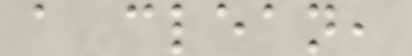a clean,
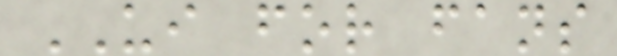UI for fans
